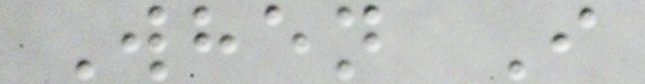When I
